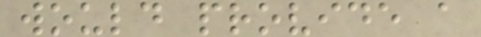would provide a
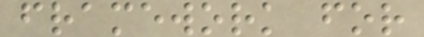framework for
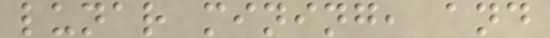lunar mining, and
